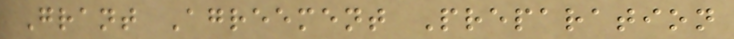Grant Agreement Preparation
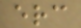erc
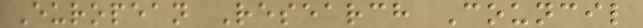European Research Council
